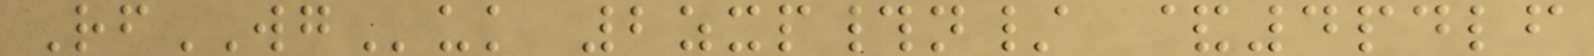RfWGuk 2zxp#n/ &4pdlf
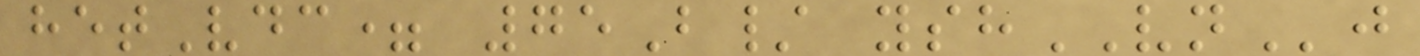hetVdc= 75B/ yshVNj
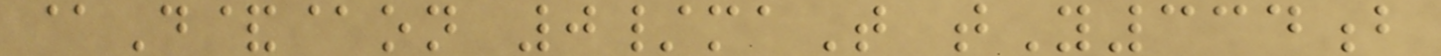@D&@on 0/maT tY334b
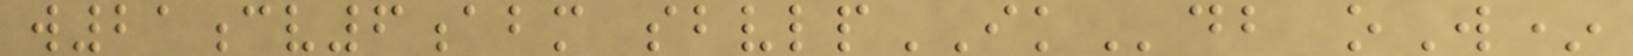w21cv6abm sbvlpIKdb oW*
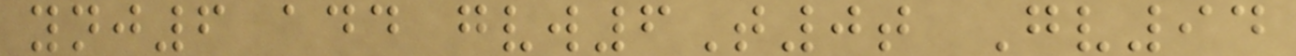ynj6 add gvw6T0t Gv94
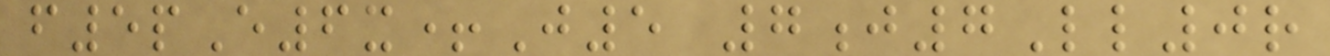f5pE6x+J5 7j7Ll0r
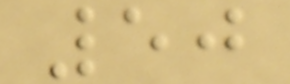50
